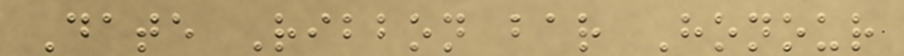Date Ribbon bar Honour
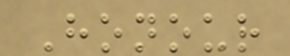Honour
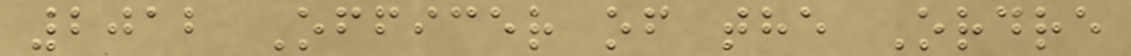2012 Officer of the Ordre
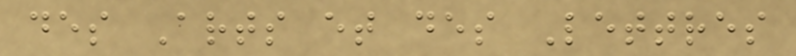des Arts et des Lettres
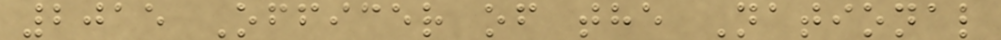2015 Officer of the National
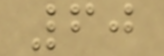60
